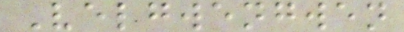Velgwengwen
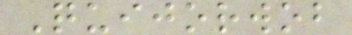Quijorwob
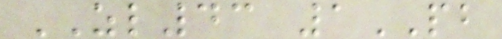ZL43 1PB
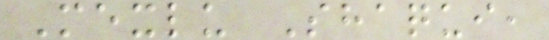Mexlu Shaqui,
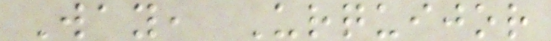Way, Urquijor
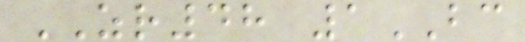ZR48 1BC
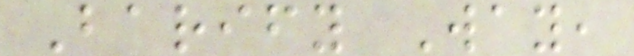Barify Way,
